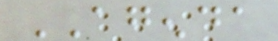AGENDA
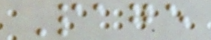Page
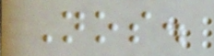Nos.
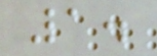1.
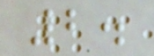2.
